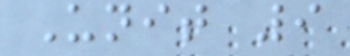Unit 9
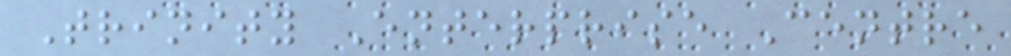Trinity Enterprise Centre
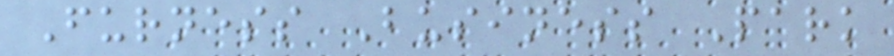Furness Business Park
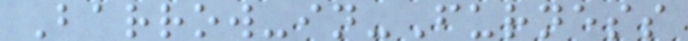Barrow-in-Furness
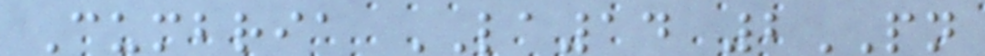Cumbria LA14 2PN
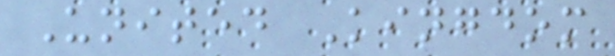United Kingdom
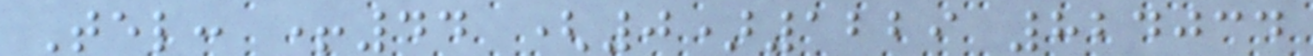Tel: +44 (0)1229 824034
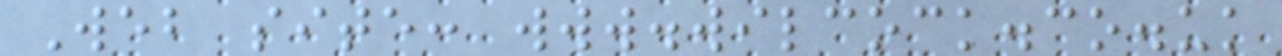Web site: www.wilcock.co.uk
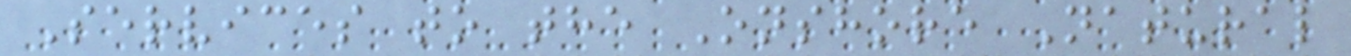Services to the Onshore Natural
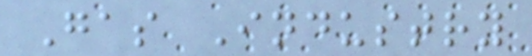Gas Industry
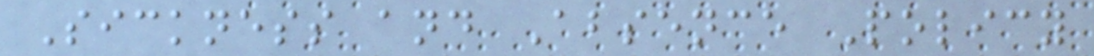Sickness and Absence Policy
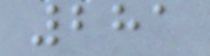281
